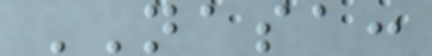NASA:
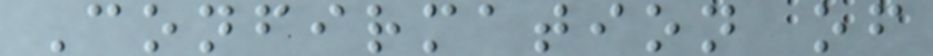Confirmation of
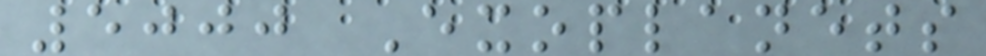5000 Exoplanets
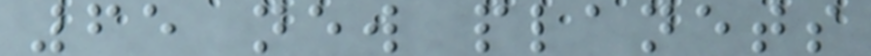65 new planets
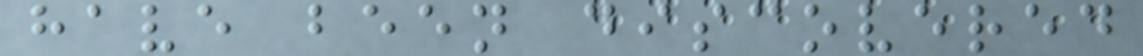have been discovered
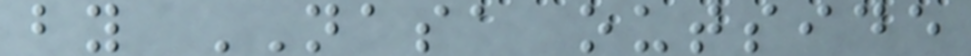by NASA outside
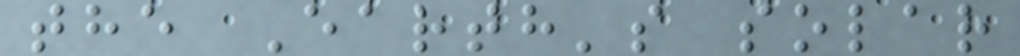the Earth's solar
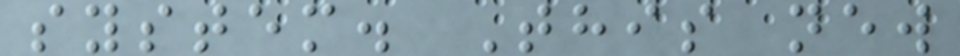system. This new
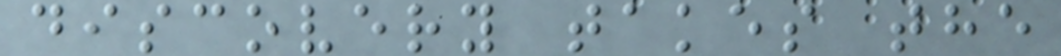discovery takes the
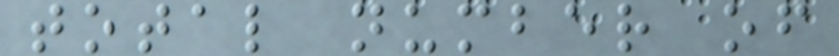total number of
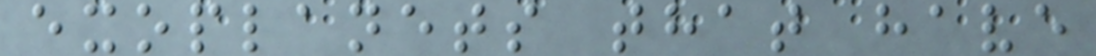exoplanets that have
